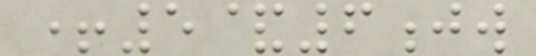+5&6jw
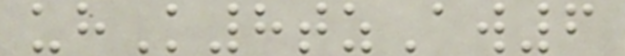uhK8tzAw6
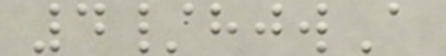4/hjwA
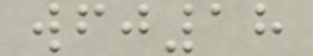wfj18
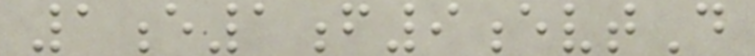1e1f9evtD
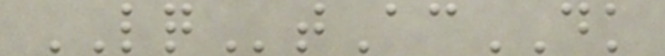LQtAcDK
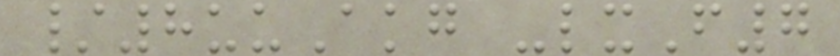/8uuAkg -lxF7
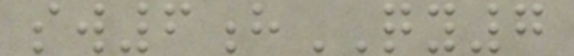sw6hQY7
